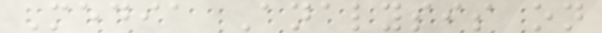Media Analysis on
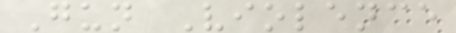Gun Violence
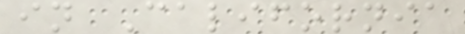in California
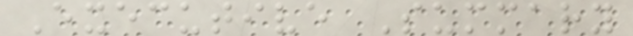Executive Summary
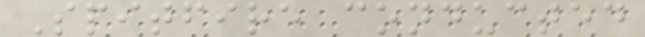Spitfire conducted
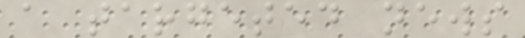a targeted news
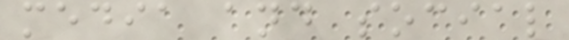media and social
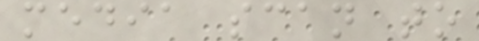media scan to
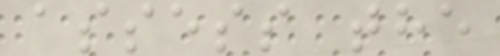assess the
